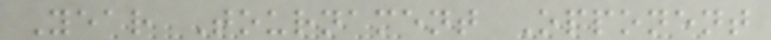Year Tournament Opponent
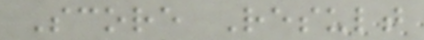Score Result
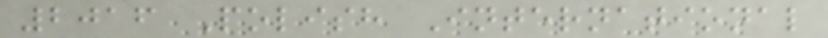2016 Polish International
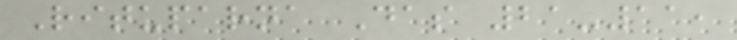Rituparna Das 21-11,
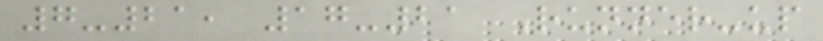7-21, 17-21 Runner-up
